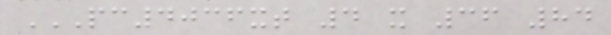PC4036XT 4 X 36 84
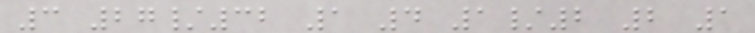3 27/32 1 4 1/2 2 1
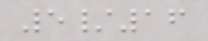5/16
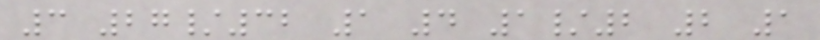3 27/32 1 4 1/2 2 1
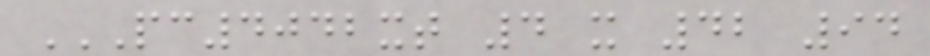PC4042XT 4 X 42 94
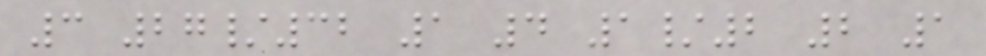3 27/32 1 4 1/2 2 1
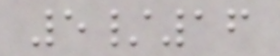5/16
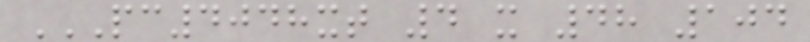PC4048XT 4 X 48 104
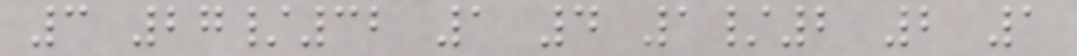3 27/32 1 4 1/2 2 1
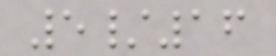5/16
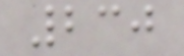230
